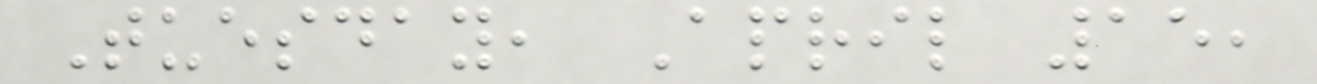Tuesday, April 15,
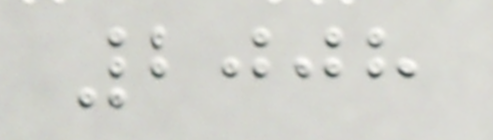2008
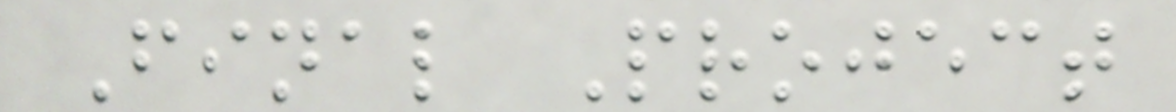Final Project
